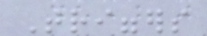Triggers
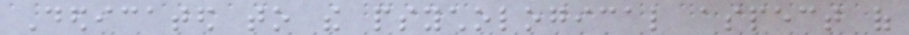Dedicated to the psychological aspect of
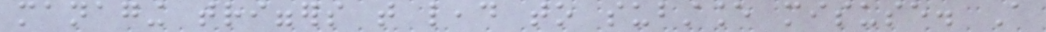managing triggers that lead to substance misuse. A
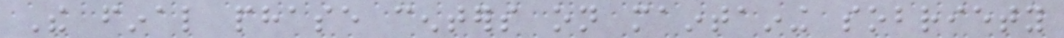The final phase centers on maintaining sobriety
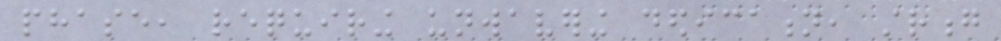phase, requiring unwavering dedication, strong
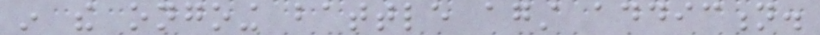in the ongoing battle against addiction.
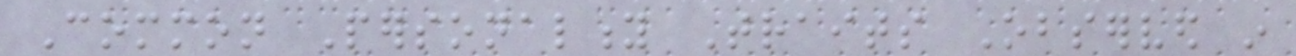Common Personality Traits Observed in
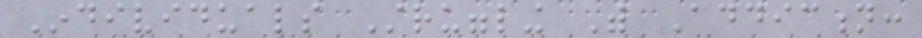Individuals Struggling With Addiction:
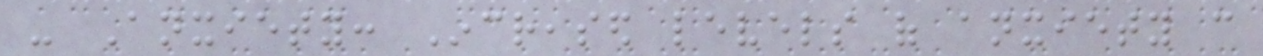- Anxiety: Increased levels of anxiety can
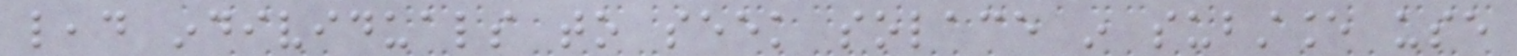lead individuals to seek solace in substance use
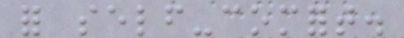for self-comfort.
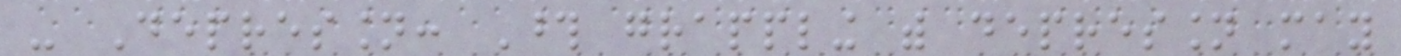- Depression: Those grappling with depression may
